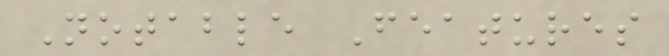Notable Features
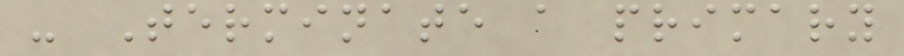- Terminate a primary
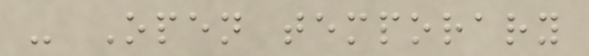- Open temporary
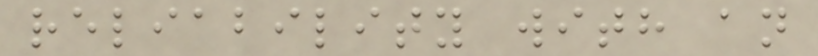reliability with an
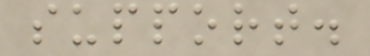support.
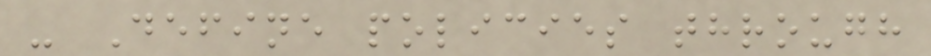- Define policies through
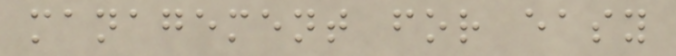management for easy
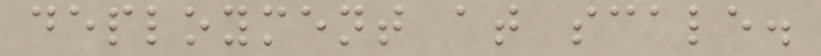deployment at scale.
